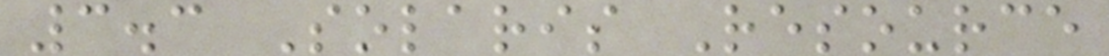3.3 Solaris Resource
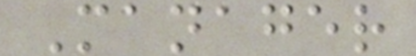Manager
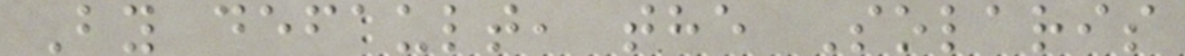By default, the Solaris
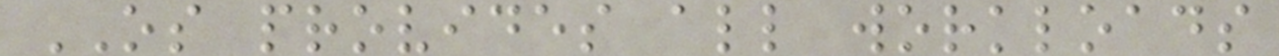OS provides all workloads
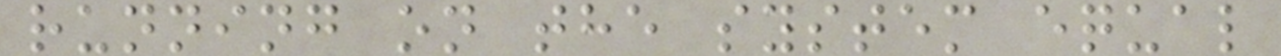running on the system equal
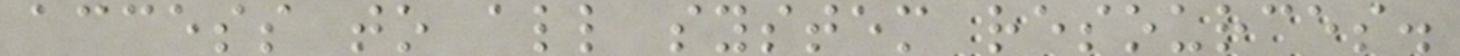access to all system resources.
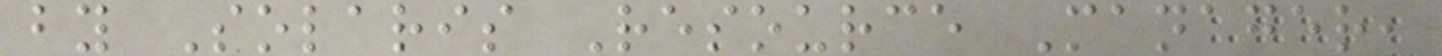by Solaris Resource Manager,
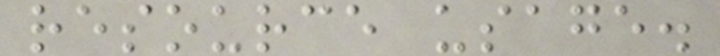resource usage.
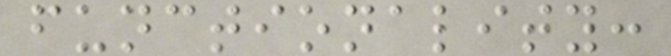functionality:
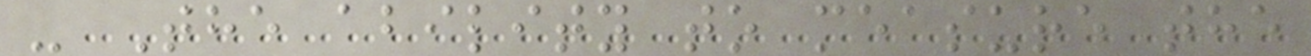- The ability to measure the
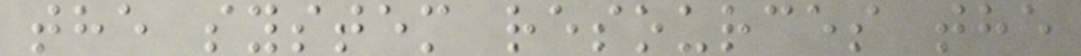the system resources the
